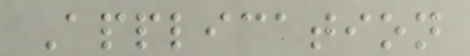Application
